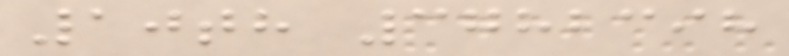10th 3782398
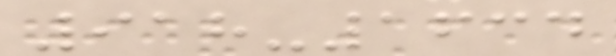918-1634
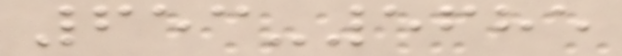653-5685
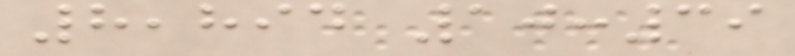8,894 10:39
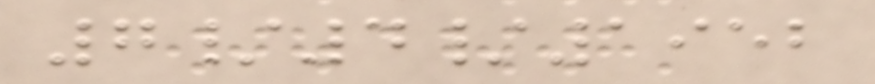7/4/1952
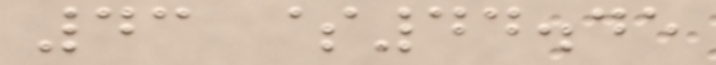43 $44.45
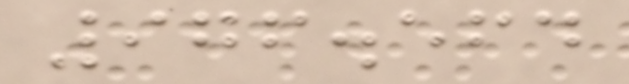976.564
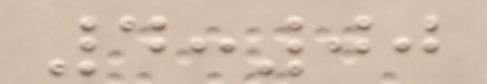4:00
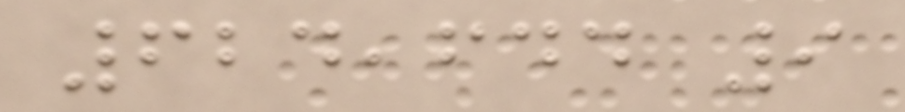624,644 9
